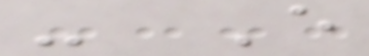- E
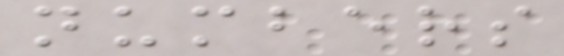numbers
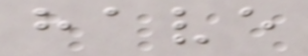have
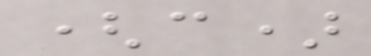(c)
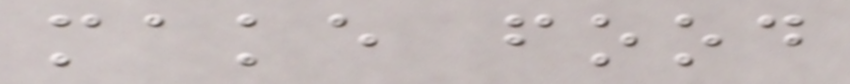make food
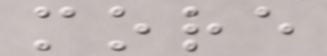more
